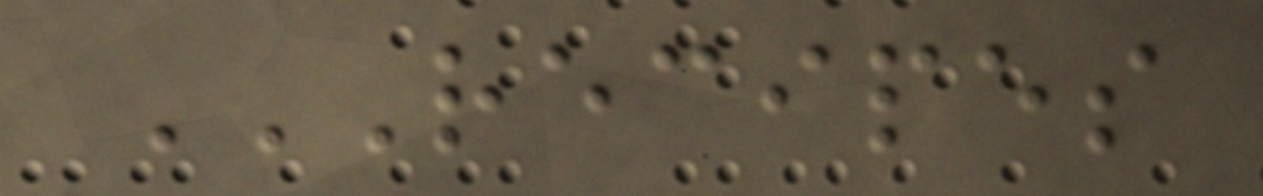RECIPES
